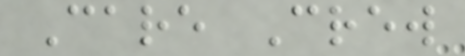Care Crew
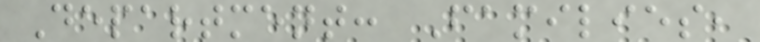Department: Families,
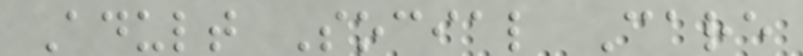Adult Social Care
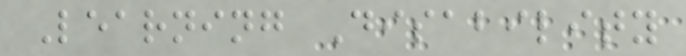Learning Disability
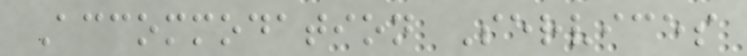Accommodation Services
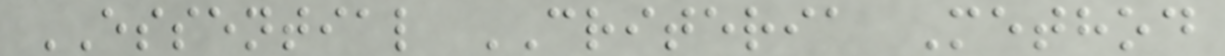ESSENTIAL CRITERIA Method
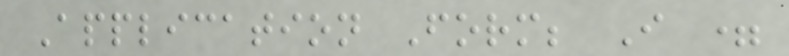Application Form; I =
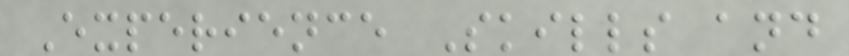Experience Skills and
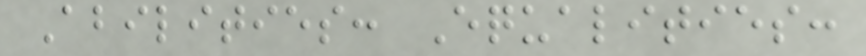Abilities: Equalities:
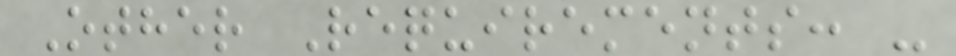Other Requirements: -
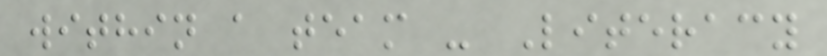within a team - Literacy
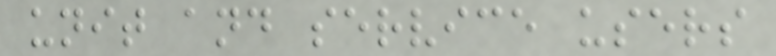unit and service users
